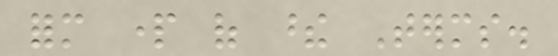form part of these Terms.
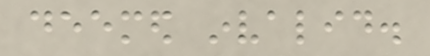deemed invalid.
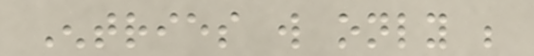Entries will only be
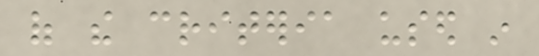of the criteria used in
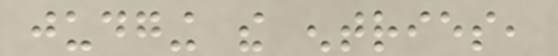judging the entries,
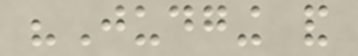"Judging and
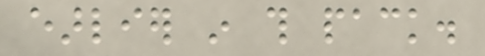earlier in this pack.
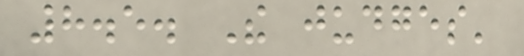8.5. The judges'
